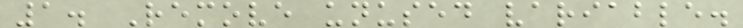1. Remove unused variable.
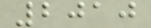2010
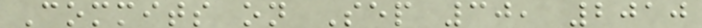Commits on Sep 30, 2010
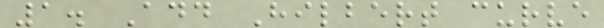1. Add Hilbert curve
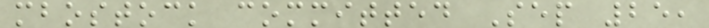mbostock committed Sep 25,
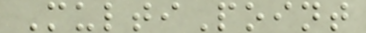MultiPoint
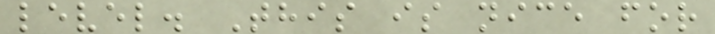level. This is nice for
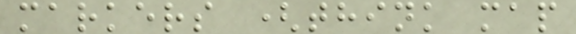markers (think map
